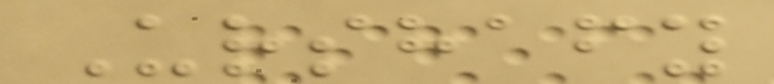Urshafy
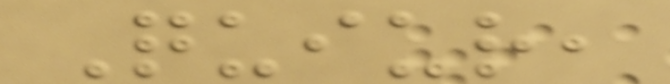Quiur,
